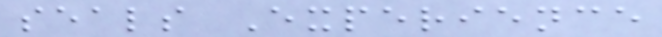seals Experience
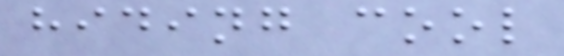hiding cool
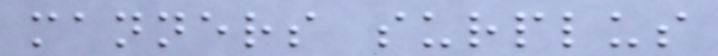manners surplus
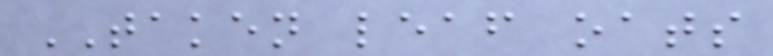TAKEN leaf oats
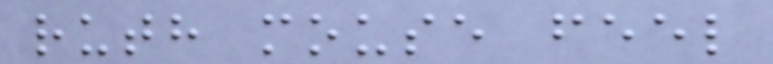ruth mouse feel
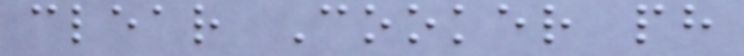clear Cooker ph
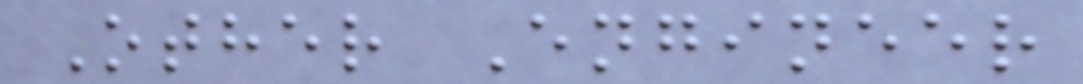Other Engineer
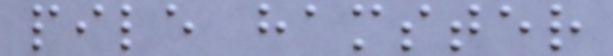pile hamster
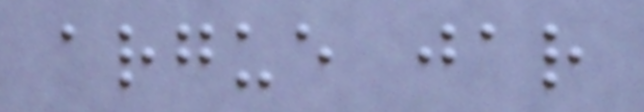argue jar
